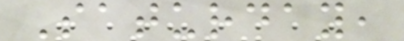Saturday,
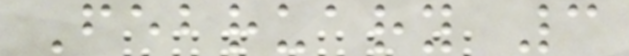February 3
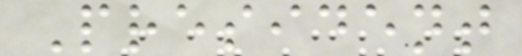President
